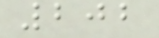202
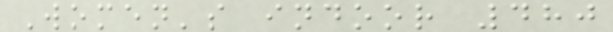Women's indoor 480
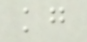kg
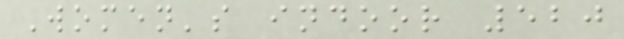Women's indoor 520
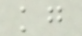kg
